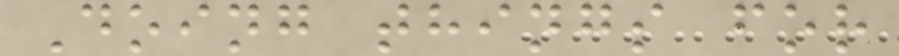Doing things for
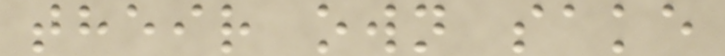their own sake
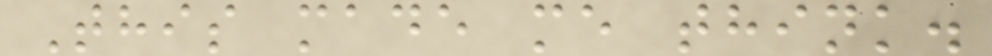This made me think.
